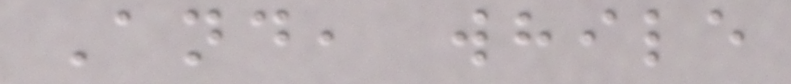And, while
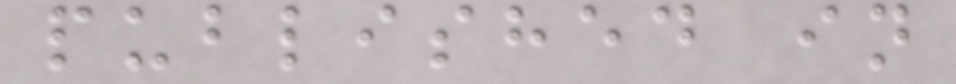published in
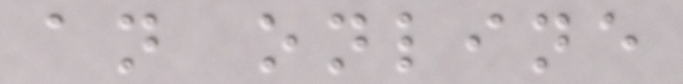an online
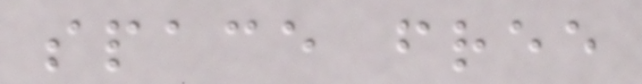space free
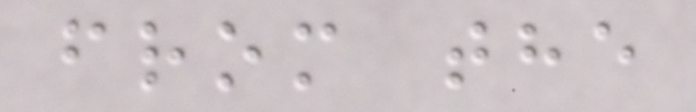from the
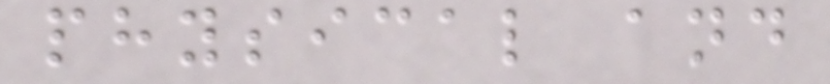physical and
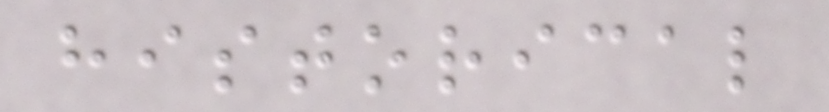historical
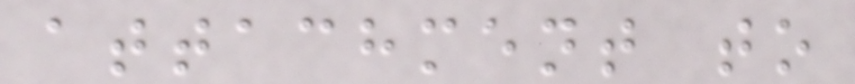attachment to
